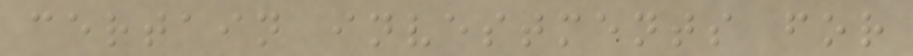certain investments for
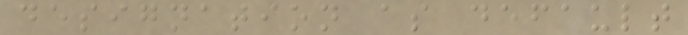designation as default
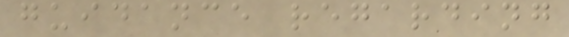guidance regarding
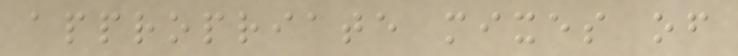appropriate mixes of
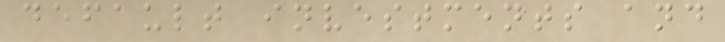default investments and
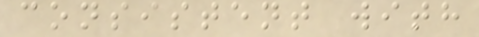consistent with
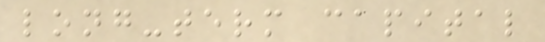long-term capital
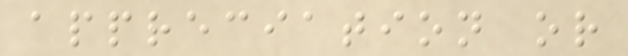appreciation or
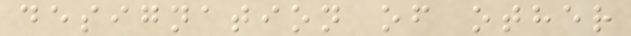designation of other
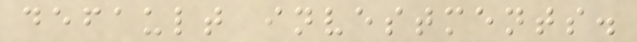default investments.
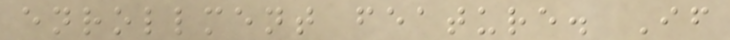enrollment feature. If
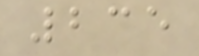235
